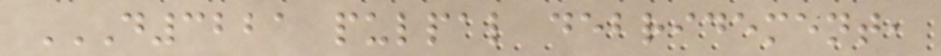D3221 PULPAL DEBRIDEMENT,
